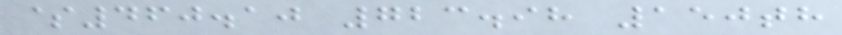$460.10 723.98 150th
